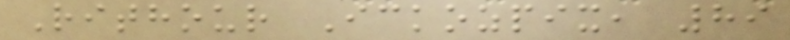Rithour Ickozpix, 89
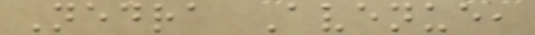Nedra Avenue,
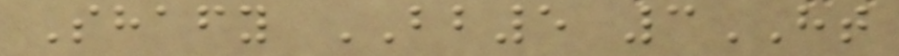Shafy BB5 3HT
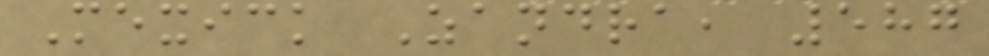Mexick Zandra, 587
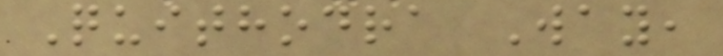Quithodra Way,
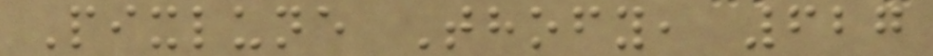Pixlune Thofy, 627
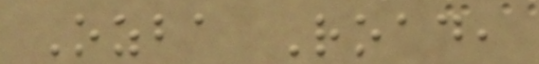Ozba Road,
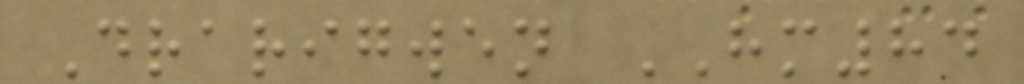Drarigwen HM84
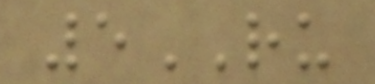5RU
